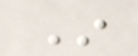In
